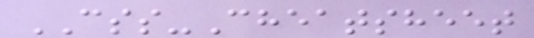CSS-Cheatsheet
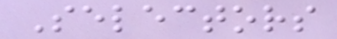Selectors
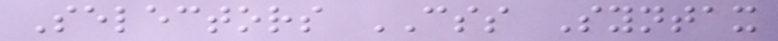Selectors CSS Syntax
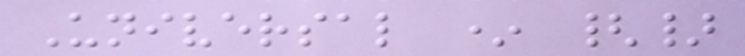Universal * {}
